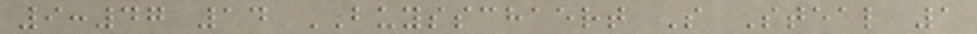9:47 14 BUYSSCHAERT S Steal 1
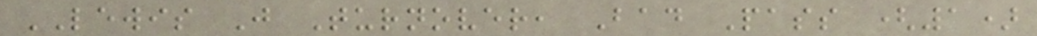LEWIS J Turnover, Bad Pass (1)
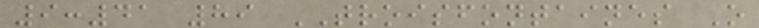9:41 89 TROISFONTAINES O
